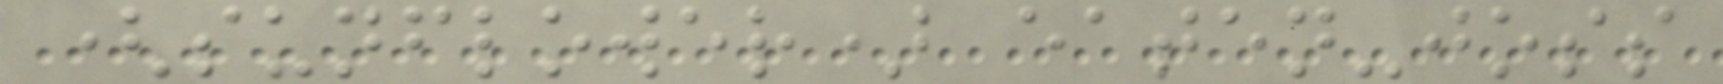(sunflower) eaten-joss
